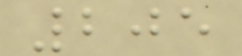205
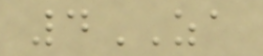4ZA
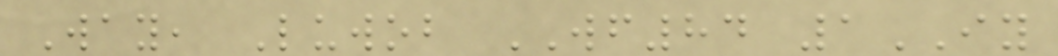Way, Luwob WF84 1IY
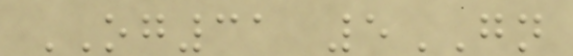OG31 5GN
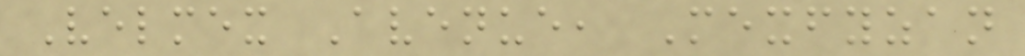Velmex Avenue, Mexfyzan
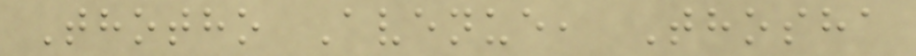Thotho Avenue, Thosha
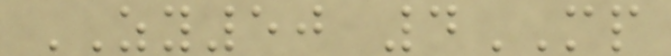ZY50 4MP
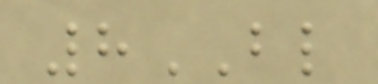8BL
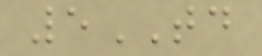5TD
